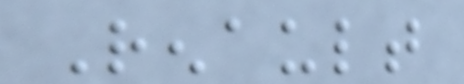Renault
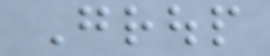Group
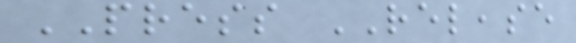PRESS RELEASE
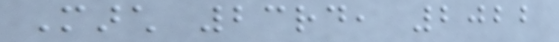March 23rd, 2022
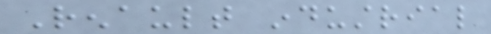Renault industrial
